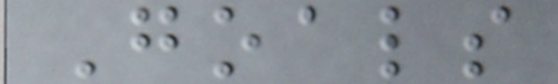Goals
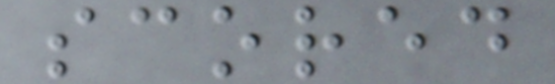scored
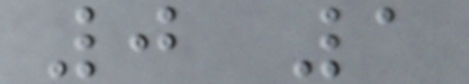0 1
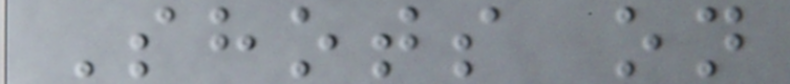Shots on
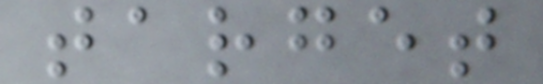target
